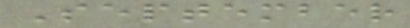September
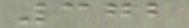372
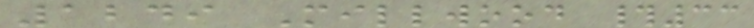1249 Millwood #33
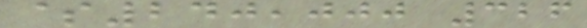$240,000 326
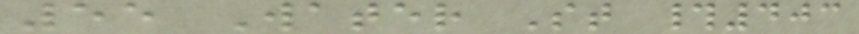55 Water St #403
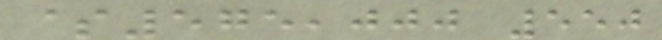$575,000 550
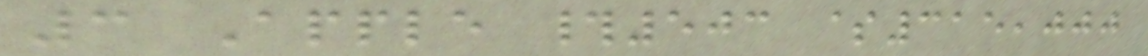3 Apple #503 $315,000
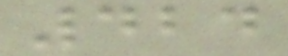424
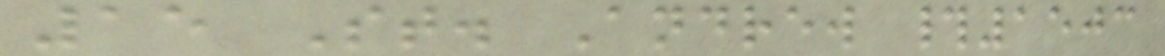15 St. Andrew #1503
